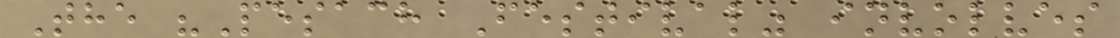The "Pesach Festival" involves
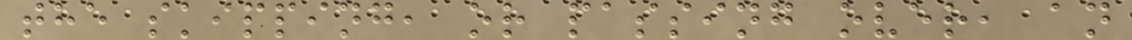the skipping, or passing over, an
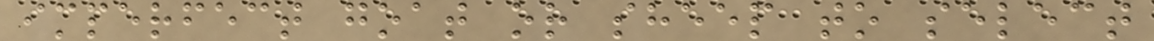imperfect goat or sheep to select
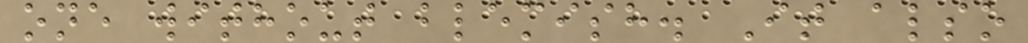one without blemish. It also
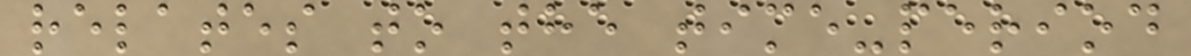relates to the time-period
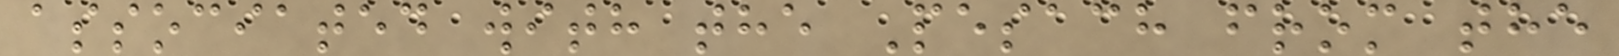associated with the Pesach from the
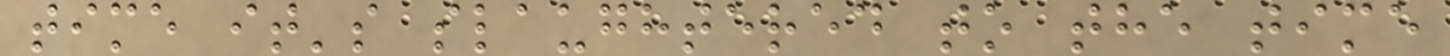time it's slaughtered to the time
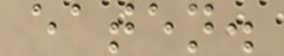eaten.
